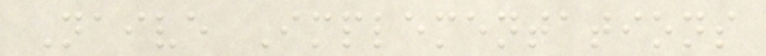Naive Implementations
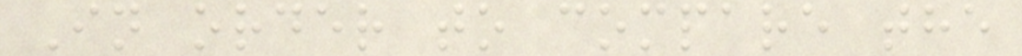In order to compare the
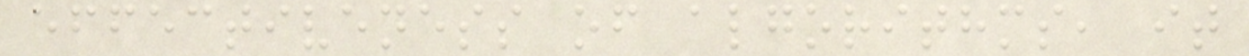effectiveness of algorithms, it
